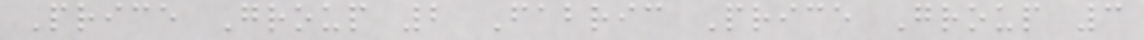Price Group 2 Fabric Price Group 3
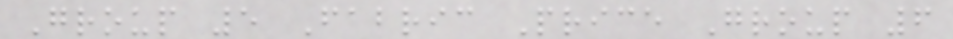Group 5 Fabric Price Group 6
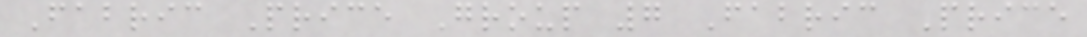Fabric Price Group 7 Fabric Price
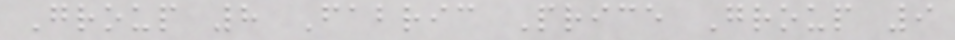Group 8 Fabric Price Group 9
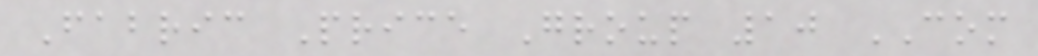Fabric Price Group 10 COM
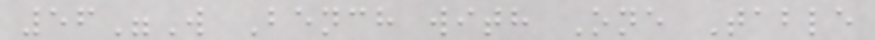56"W Bench with One Table
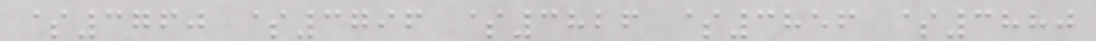$3760 $3796 $3826 $3856 $3880
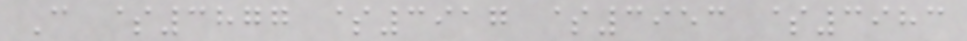C $3877 $3917 $3953 $3983
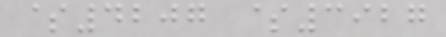$4207 $3927
